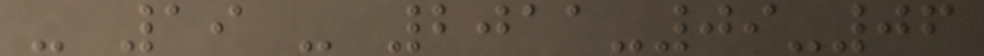- 19 - 2011-09-06
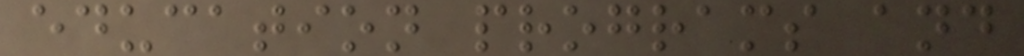education programs and
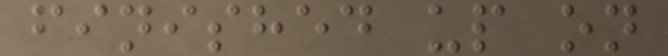finished up on
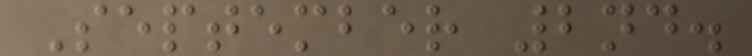September 2nd.
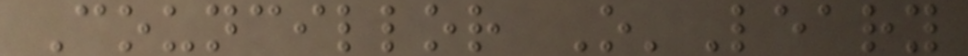Councillor O'Leary
